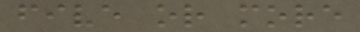five or more
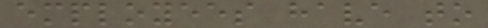employees have to
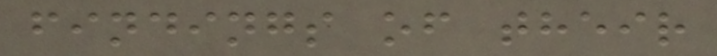findings of their
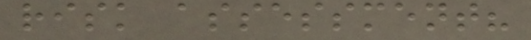risk assessment?
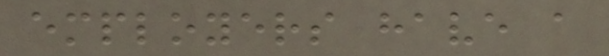employers have a
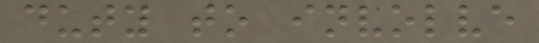duty to involve
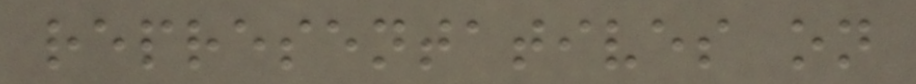representatives on
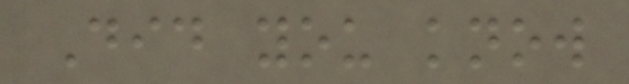Did you know
